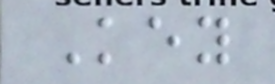Key
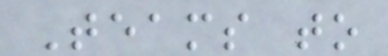Teams to
